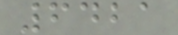6421
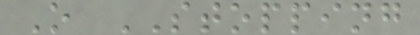O STOPPING
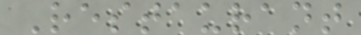Restaurant
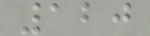120
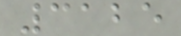3125
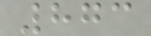873
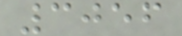3056
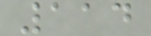114
